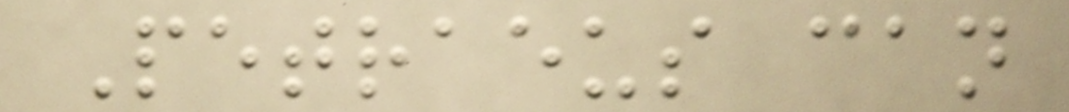Petraeus can
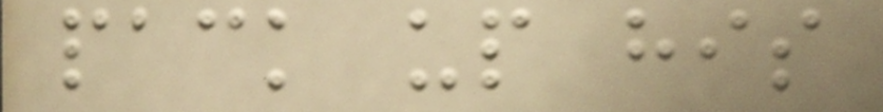pack up his
